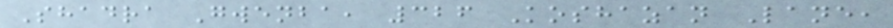Shadra Gwenba, 326 Koshazan Lane,
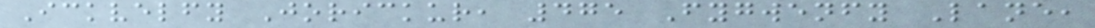Ickvelfy Jorickur, 475 Fygwenfy Lane,
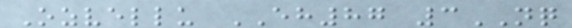Ozvellu EH87 3NQ
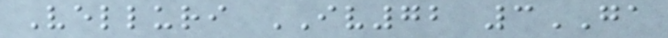Velluri IV72 3GA
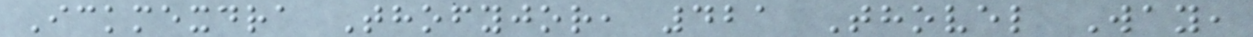Ickmexdra Thofyjor, 421 Thovel Way,
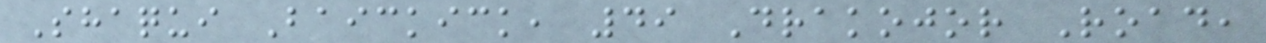Shaqui Baickick, 49 Drakojor Road,
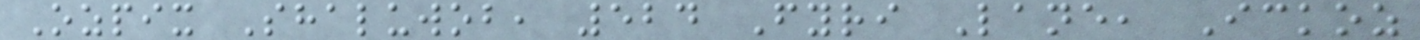Ozpix Shaluwob, 524 Fyri Lane, Ickoz
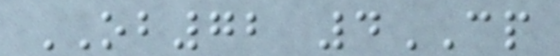OB72 4CP
